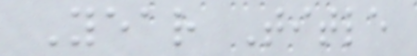Year Title
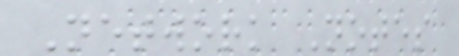Network Notes
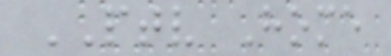PTV Home
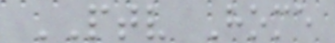PTV Home
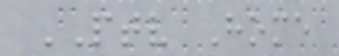PTV Home
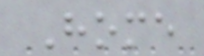Home
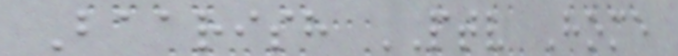Baarish PTV Home
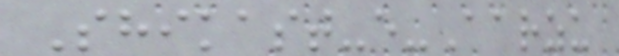Shikast-e-Aarzu
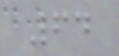64
